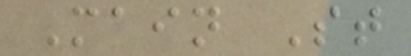Main St
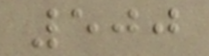500
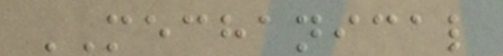MECHANICAL
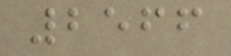2566
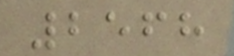2568
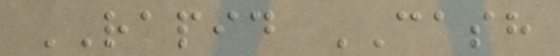RAPID CASH
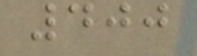400
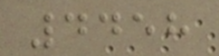4458
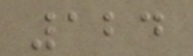124
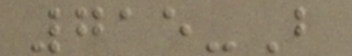715-B
